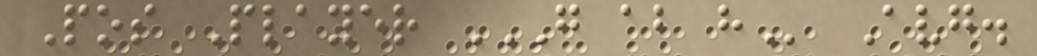Pos Player G AB H Avg.
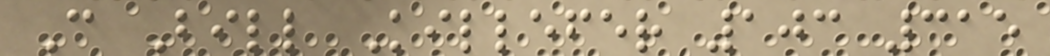C Bill Killefer 103 315
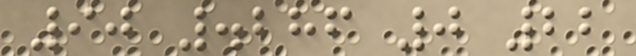90 .286 0 22
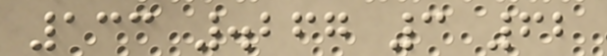133 .267 3 62
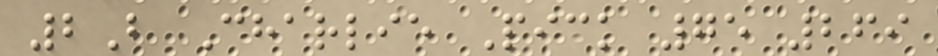2B Charlie Pick 75 269
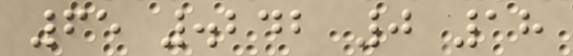65 .242 0 18
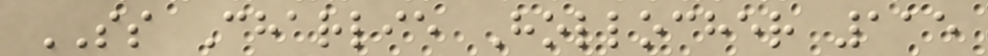SS Charlie Hollocher 115
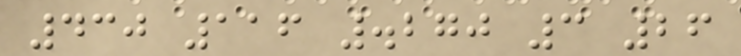430 116 .270 3 26
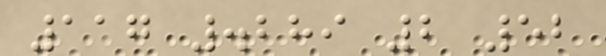117 .289 2 52
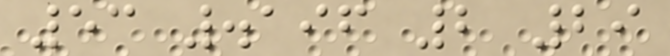53 .196 2 29
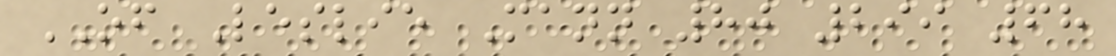OF Leslie Mann 80 299 68
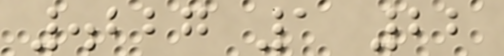.227 1 22
